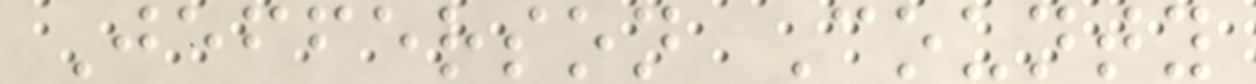Jefferson County
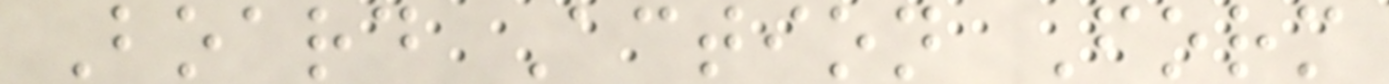Board Action Form
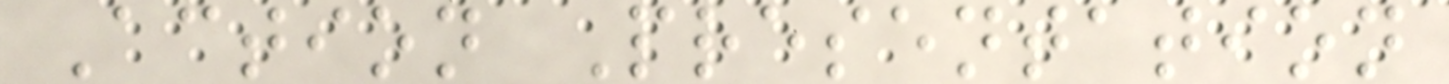Action Presentation
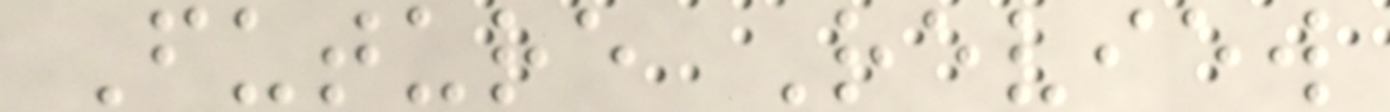Future Review
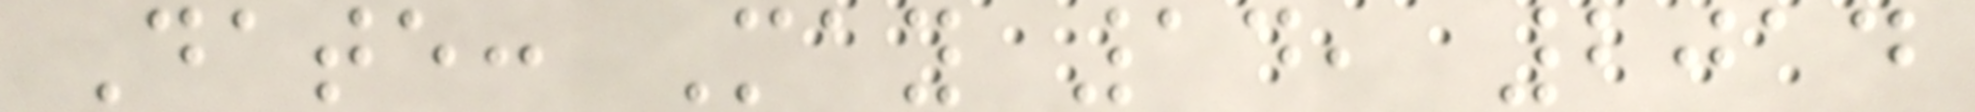Date: May 14, 2014
